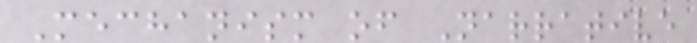Mechanism of Narrative
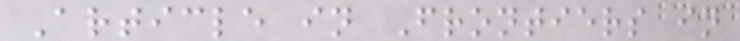Article in Frontiers in
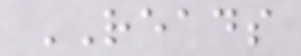READS
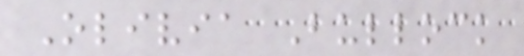Olivia Bullock
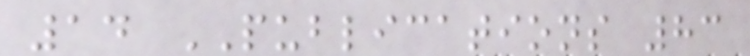14 PUBLICATIONS 83
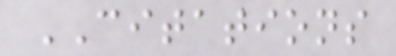CITATIONS
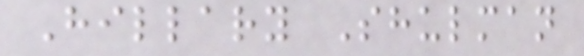Hillary Shulman
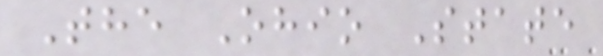The Ohio State
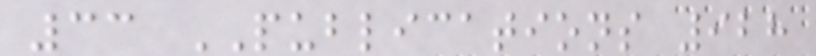33 PUBLICATIONS 928
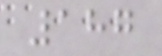187
